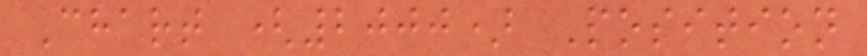Chart (2000) Position
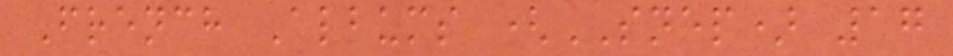French Albums (SNEP) 17
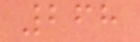268
